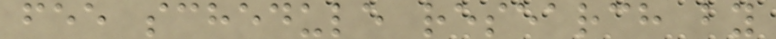fee schedule research by
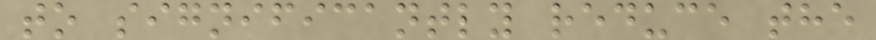to significantly reduce the
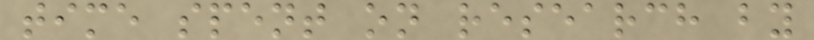time spent on research by
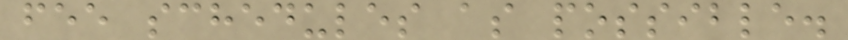fee schedules as possible.
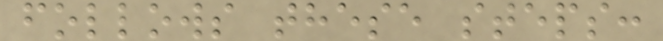follows these steps:
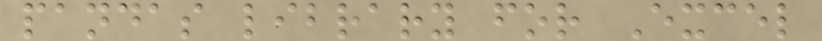pandas library for Excel
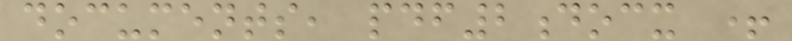documents, pdf2docx +
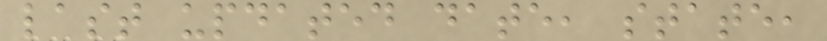last updated date, state,
